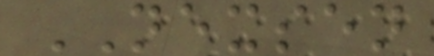NEXSEN
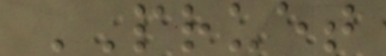PRUET
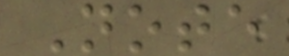Note
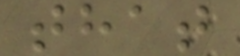that
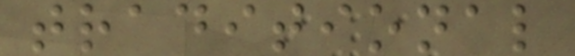traditional
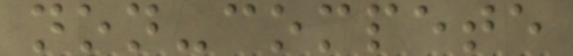non-compete
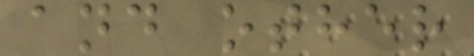and other
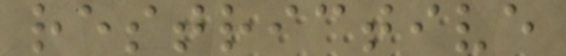restrictive
